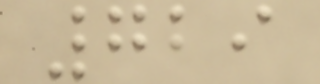729
